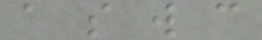a s w c
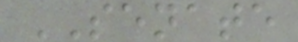SENATE
